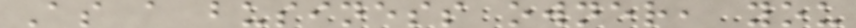As a business owner, you
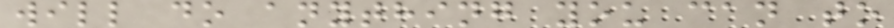will do anything you can to
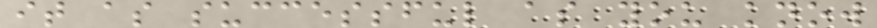it as successful as you know
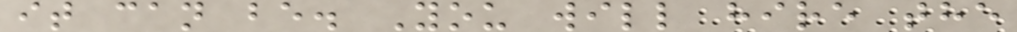it can be. You will hire the
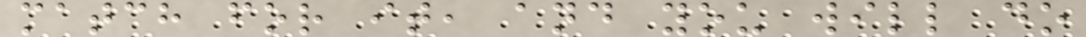match for it, and you will do
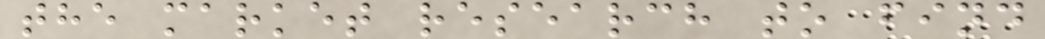the market research to find
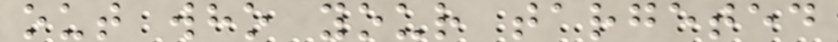out who your targeted
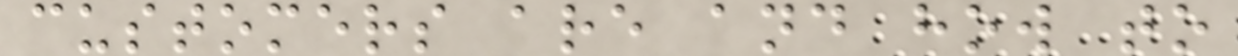customers are and how to
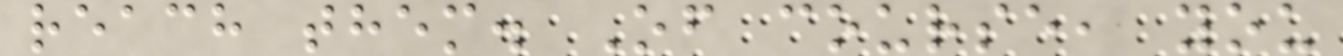reach them. Of course, you
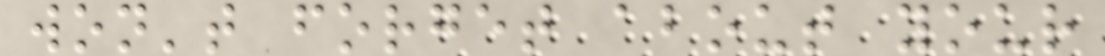won't forget about your
